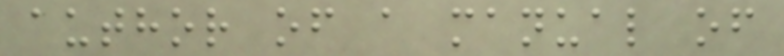author of a manual of
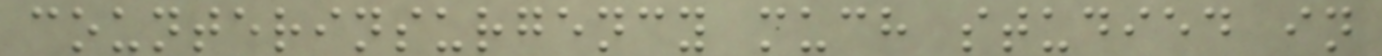counterinsurgency much studied in
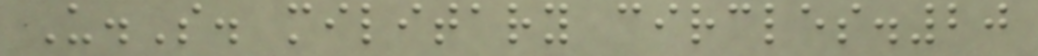U.S. military circles.20
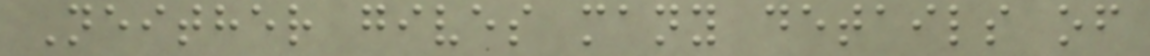Neither gives many details of
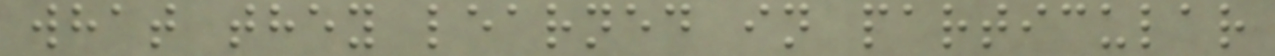what they learned in particular
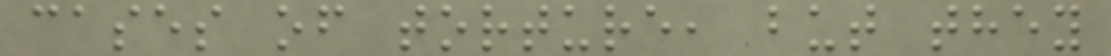cases of torture, but they
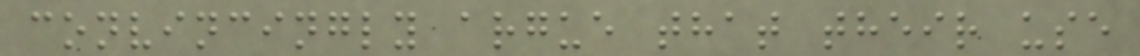convincingly argue that their use
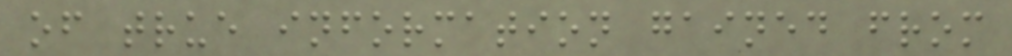of true information gained from
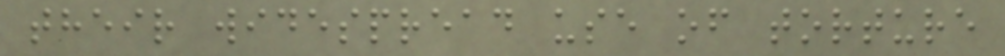their widespread use of torture
